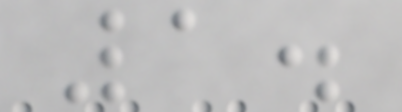1.
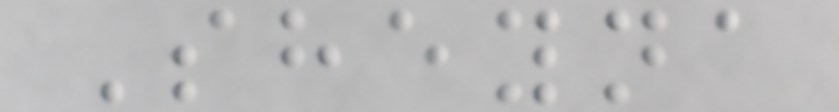Sheyna
